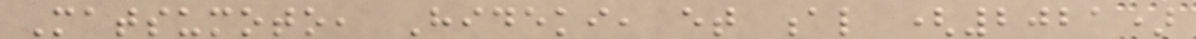Matsumoto, Hideki, et al (2021)
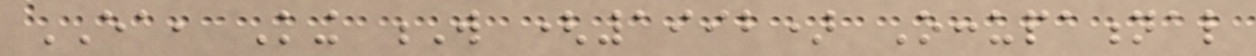EA, King W (1992) Occupational
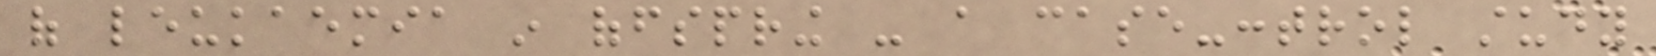of leukaemia in offspring - a case-control study
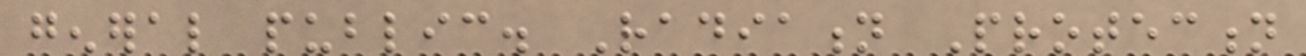general public. Radiation Protection
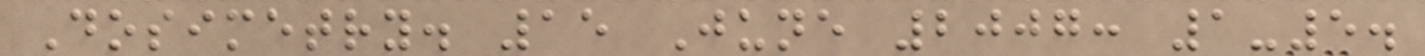Dosimetry. 15 June 2007: 1-5.
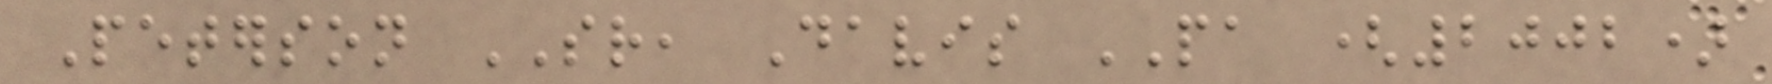Peterson SR, Davis PA (2002)
